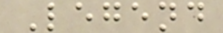Legend
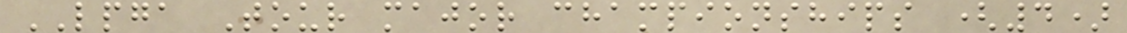LPGA Tour major championships (4)
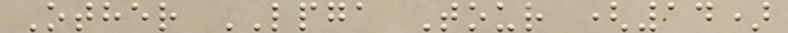Other LPGA Tour (14)
